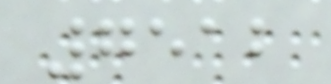7512
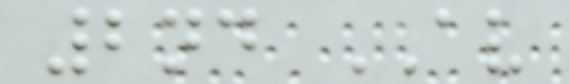2nd AV
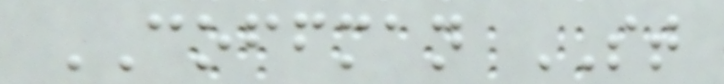COFFMAN ST
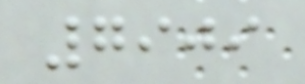7909
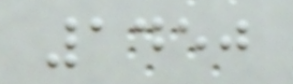1450
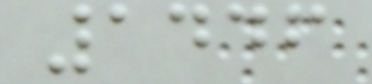1446
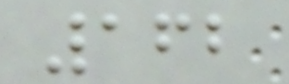162
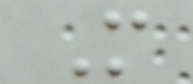M
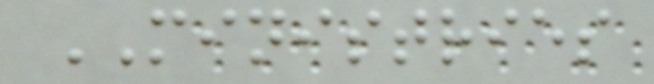MINISTRIES
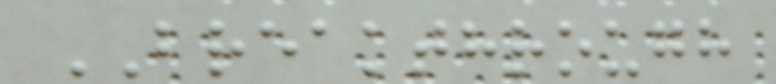BREAKTHROUGH
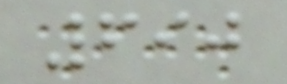690
